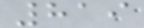819
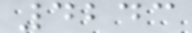4243
